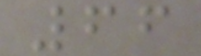66
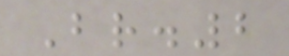Br.2
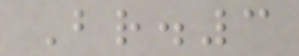Br.3
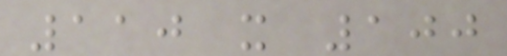110 x 100
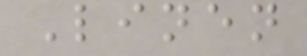Linen
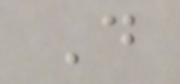D
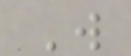W
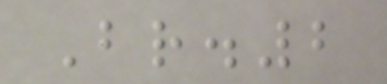Br.2
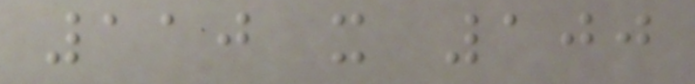110 x 100
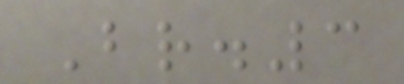Br.3
